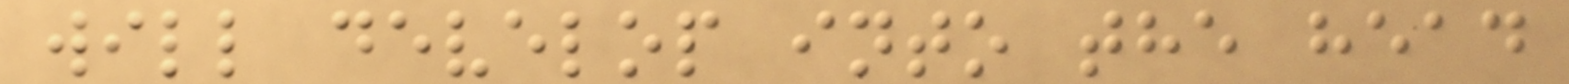will develop into the head
